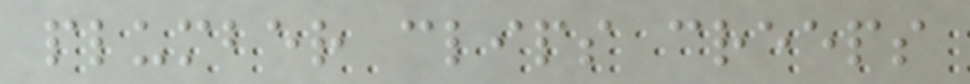plumber clips creeps
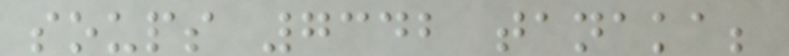soups 7342 tanaka;
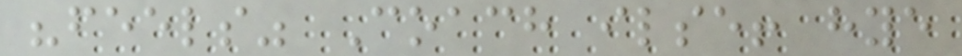"feels" Coach ilse! hye
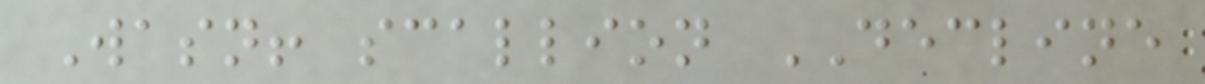Wasn! scallion DECLINE
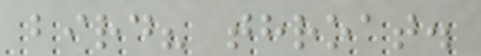bird? throat.
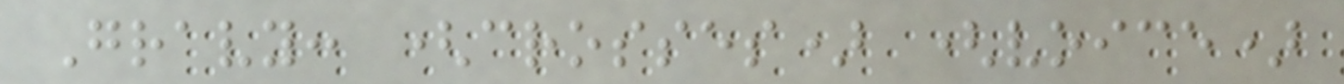Gravy: (crosses) (voice)
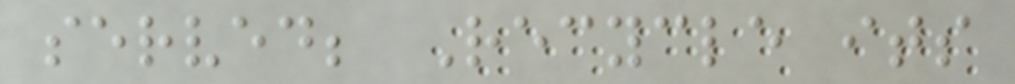served; Recycle its
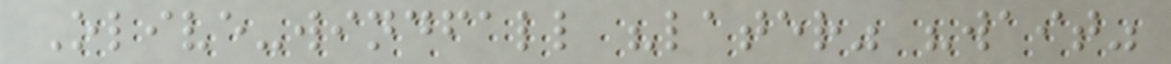Olive-windfall "later" "wait"
